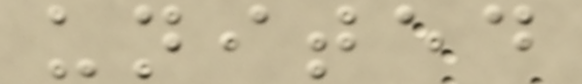united
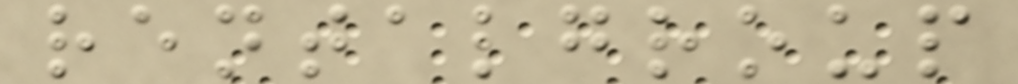rentalgroup
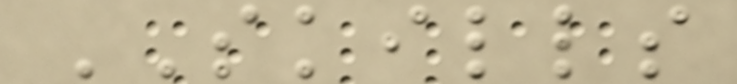SKILLS
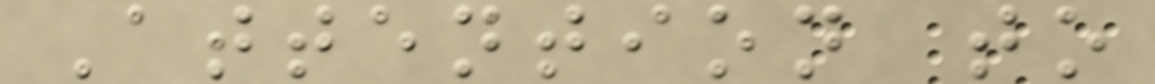Attention to
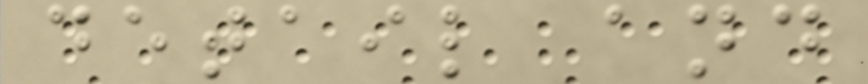detail and
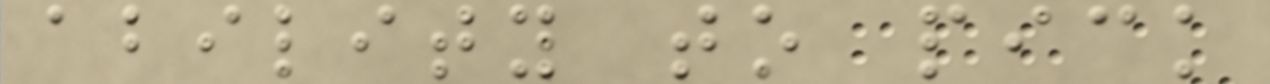ability to pick
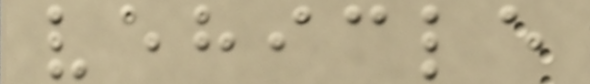vehicle
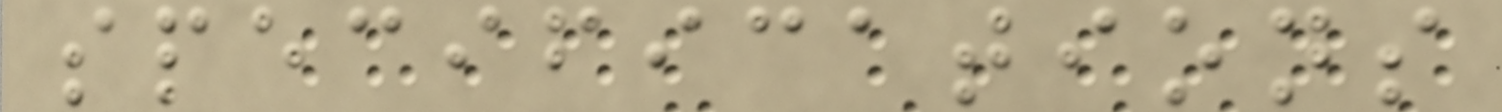specifications
